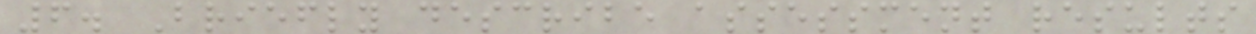6. Briefly describe assessment results
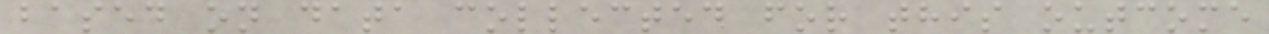based on data collected for this outcome
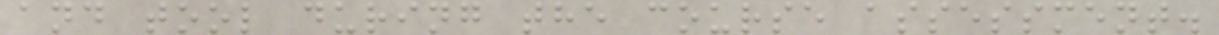and tool during the course assessment.
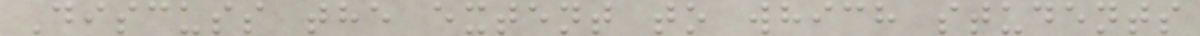Discuss the extent to which students
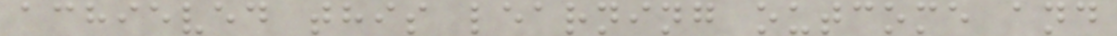achieved this learning outcome and
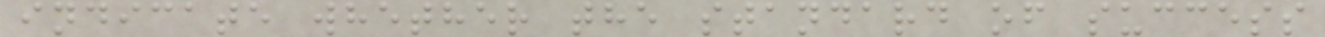indicate whether the standard of success
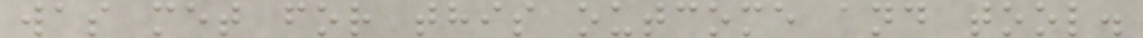was met for this outcome and tool.
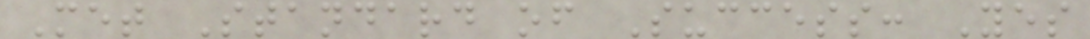Met Standard of Success: Yes
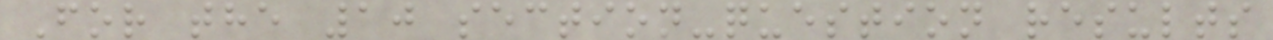For the 10 section-question results
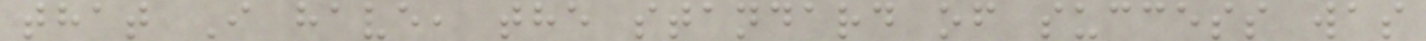that I have, the standard of success was
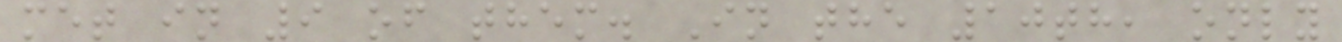met in 9 of them. In the 10th, only
